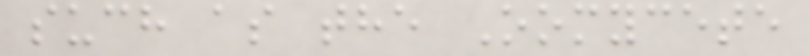such as the Oomycete
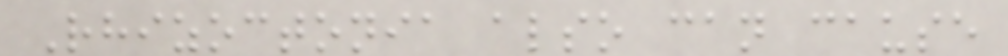Rhizoctonia also can cause
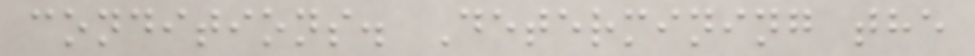conditions. Determining the
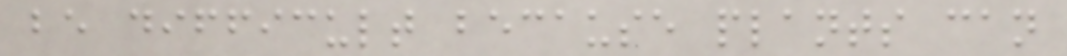be difficult because plants can
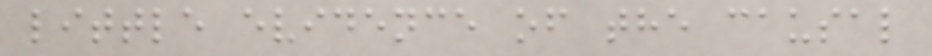little evidence of the causal
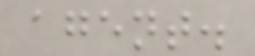agent.
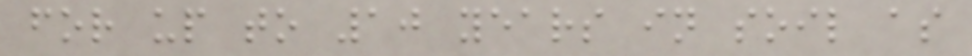for up to 10 years in soil as
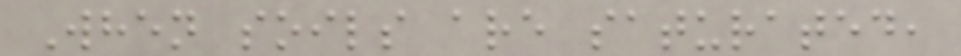When soils are saturated,
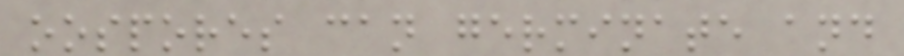oospores can germinate and
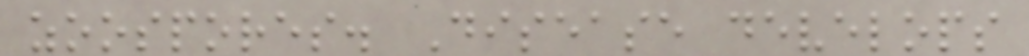zoospores. Disease develops
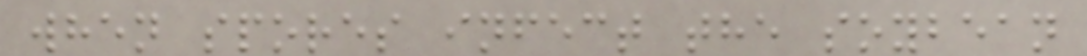when spores infect the soybean
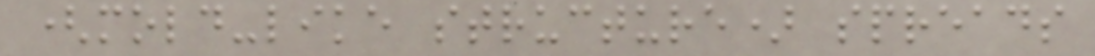(mold-like structure) spreads
